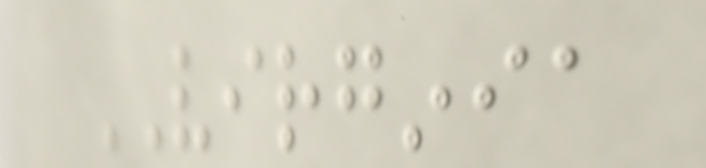VIRGINIA
